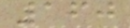160
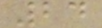24
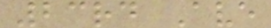23rd Ave
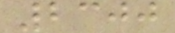2300
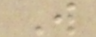W
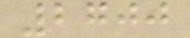2700
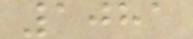1081
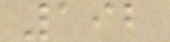192
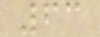63
